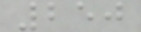250
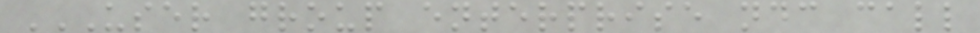USER GROUP ENTERPRISE NDC CALL
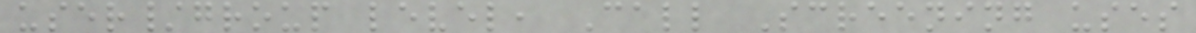user/group level, Call Screening uses
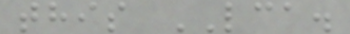this LCA.
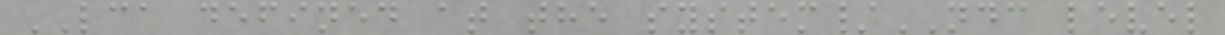LCA defined at the system/NDC level
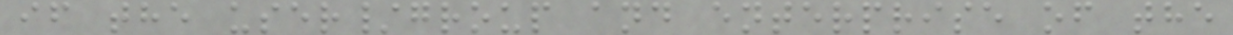if the user/group and enterprise of the
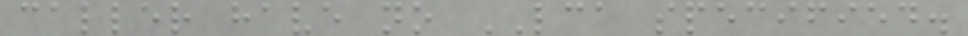caller have no LCA specified.
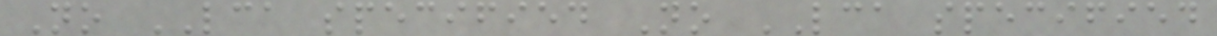No LCA specified No LCA specified
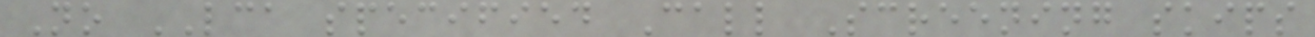No LCA specified Call Screening skips
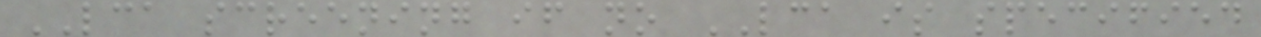LCA screening if no LCA is specified
